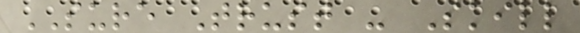SURE Trust - Skill
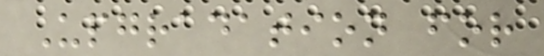Upgradation for
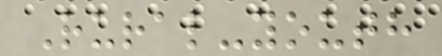Rural-youth
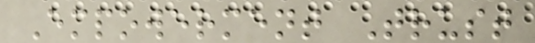Empowerment Trust
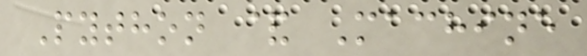Python & Machine
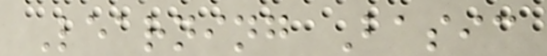Learning Basic
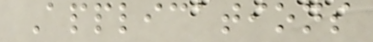Applications
